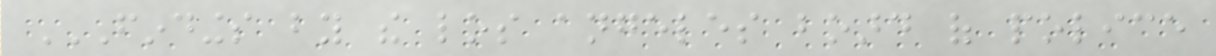FINDINGS BY THE LOS ANGELES BOARD OF POLICE
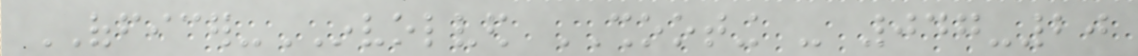OFFICER-INVOLVED SHOOTING - 047-20
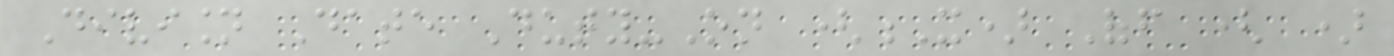Division Date Duty-On (X) Off ( )
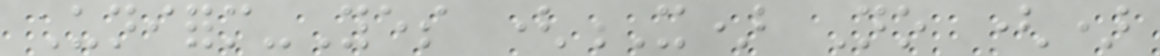Uniform-Yes (X) No ()
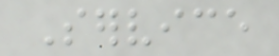Service
